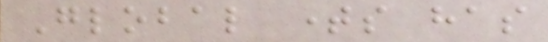Global times has
